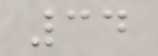34
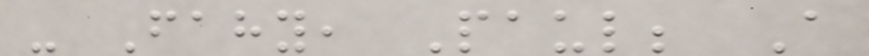- Fahy, Paul; A
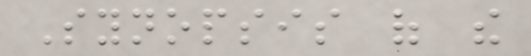Synopsis of the
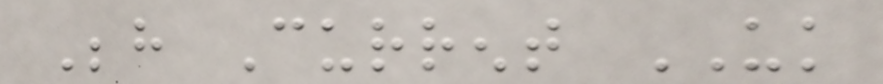Behind Current UK
